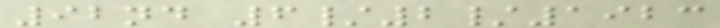92nd 6/2/1923
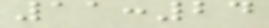11:24
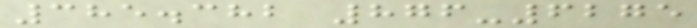385.382 876-6275
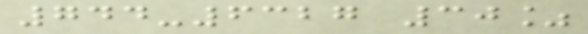744-6327 30%
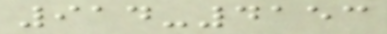914-4153
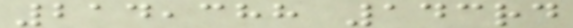214,388 143rd
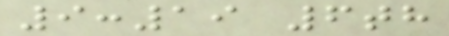9:19 6th
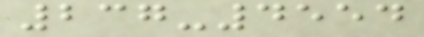237-4554
